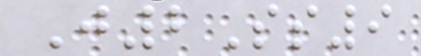J2Ss9
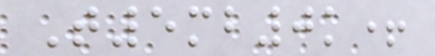T5mb0k+
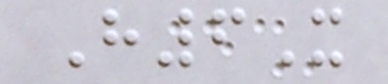H6X
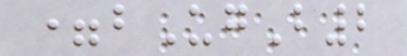=bUgB2
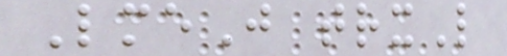LmeJ trxL
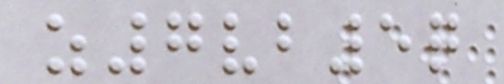z7vb5q
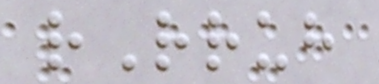rRruh
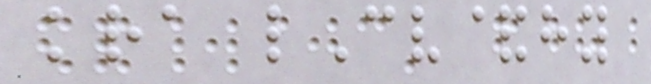kra lCv&hy
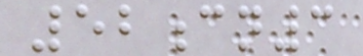52cn3
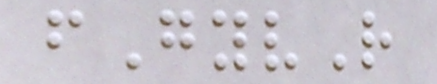fGyvR
